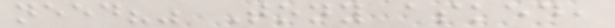need?" Tony asked,
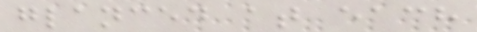glanced at each
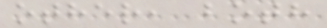other, both
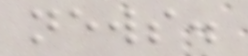news.
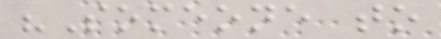"Someone to
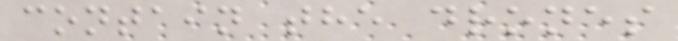contain the drones
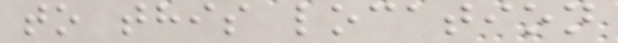to this location
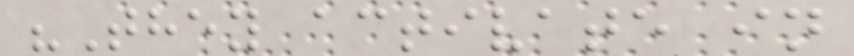"They activate in
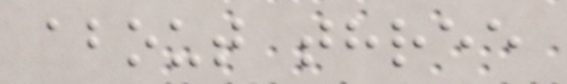about three
